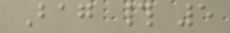Bag # 5
